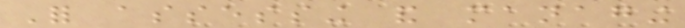For assessing and managing
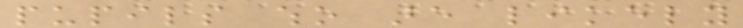pupils who are likely
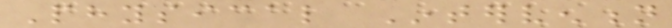Physical Intervention
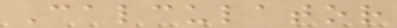Calculator
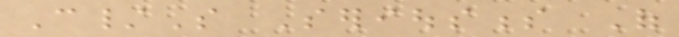C/S Seriousness Of
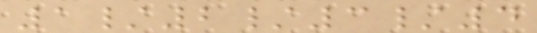1/2/3/4
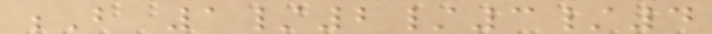B 1/2/3/4
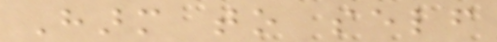Harm to self
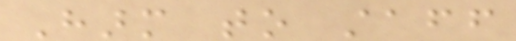Harm to staff
